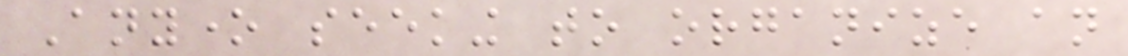Anyone seeking to organize an
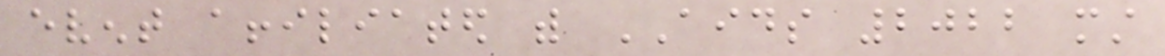event affiliated with AIDS 2022 must
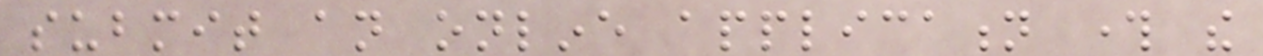submit an online application through the
